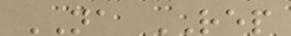NA REP
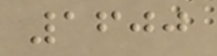1600
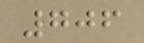706
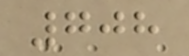708
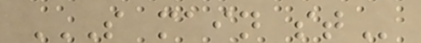S MAIN ST
